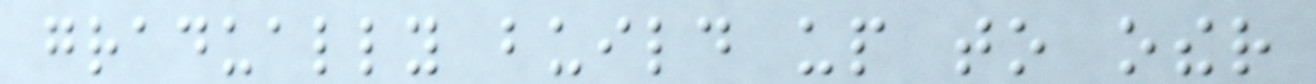gradually build up to other
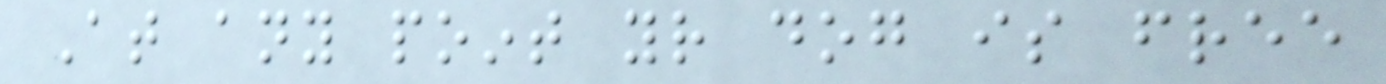At any point your dog is free
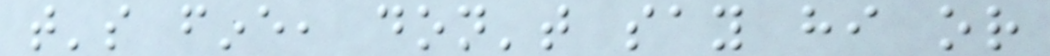that's fine, don't say hi or
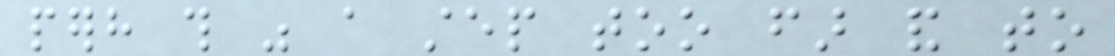perhaps this was a step too far and to
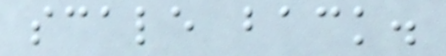scale back.
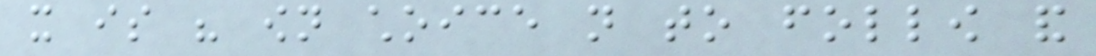it is his own choice not to follow and
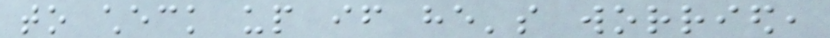to check up if he's worried,
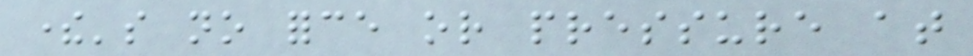there's no force or pressure at
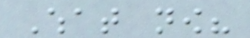What now?
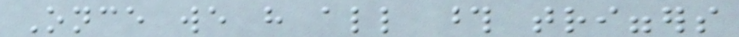Once we have all those triggers
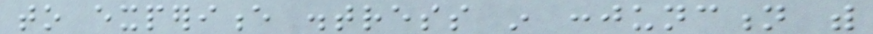to experience distress in conjunction with
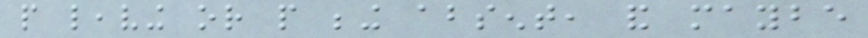people leaving or people being absent, and maybe
